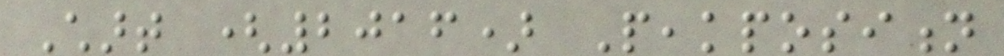Chart (2016) Peakposition
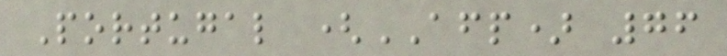Portugal (AFP) 76
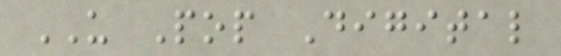US Pop Digital
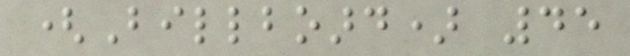(Billboard) 45
